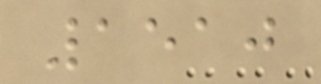1510
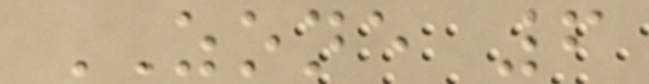ZONE 6
